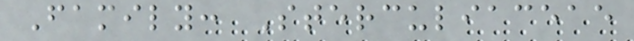Family: Sterculiaceae
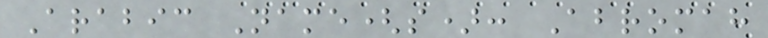Arabic Name(s): Abromah
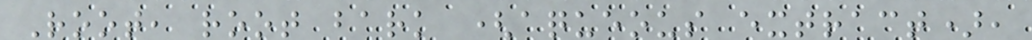Root, root bark (aqueous extract),
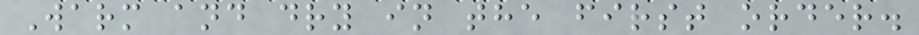Warm and dry in the first order.
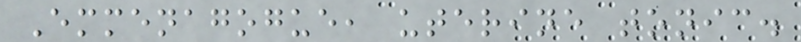Emmenagogue, uterine tonic.
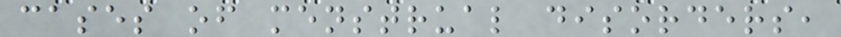cases of menstrual disorders,
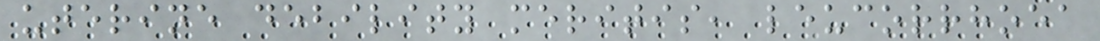uterine debility meritis, leucorrhoea
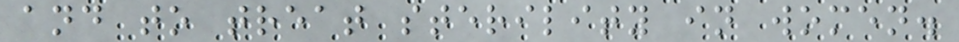and to treat sterility in women.
